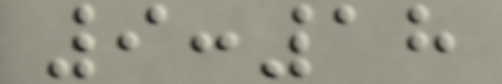9:18
